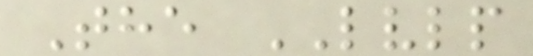The LVLP
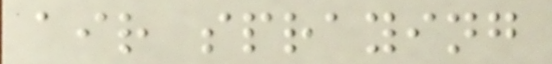air spraying
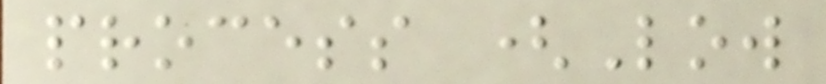process (Low
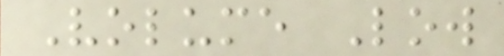Volume Low
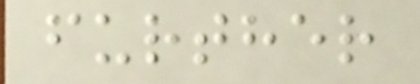further
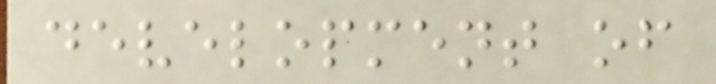development of
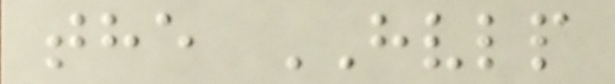the HVLP
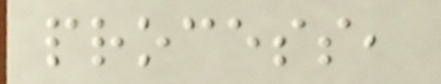process,
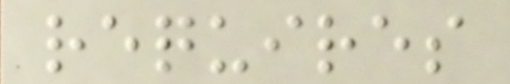requires
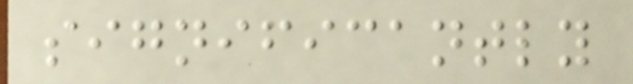significantly
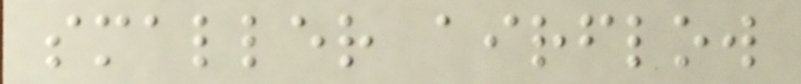smaller airflow
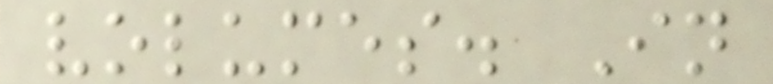volumes. In
